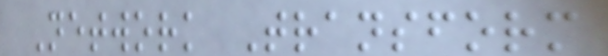Network Transform
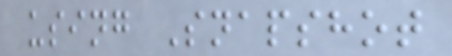using Snapshot
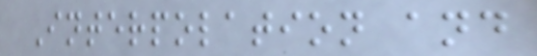Interpolation and
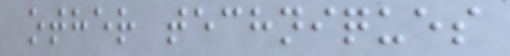other techniques
